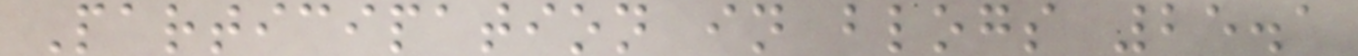Participation in blogs 25.1
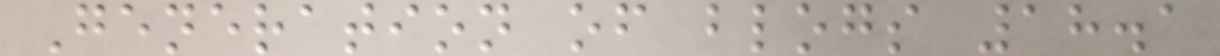Generation of blogs 18.1
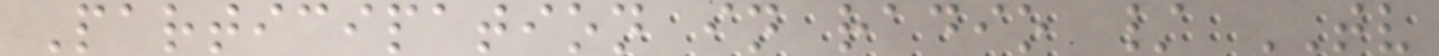Participation in radio / TV
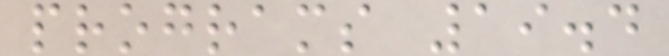programs 19.4
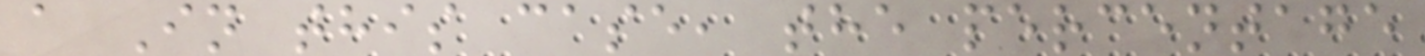a In this case, the percentage
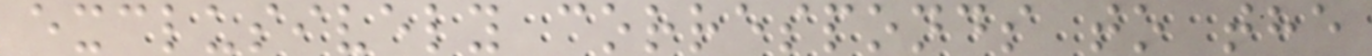exclusively corresponds to the
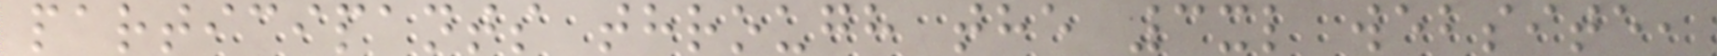participants through the 3xl website,
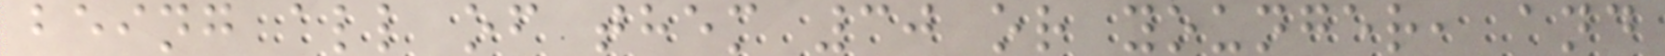being all of them 30 or younger, and
